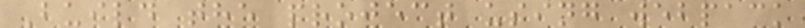Build the project using webpack
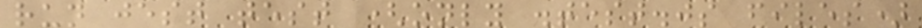run jest test (only .test.js files)
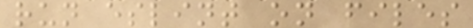run eslint on files
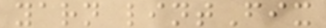yarn lintFix
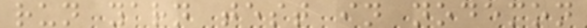run yarn test in nodemon
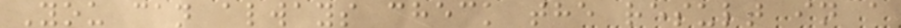You can always check the result in a
